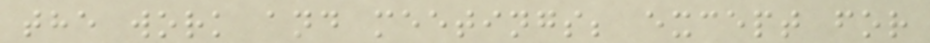the work and meetings; except for
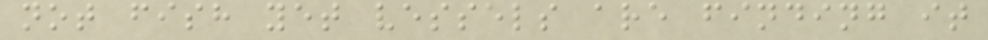not fish yet vessels are finding it
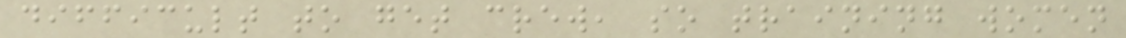difficult to get crew, so training women
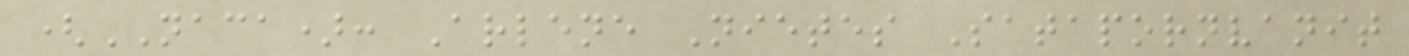(NACA): Arlene Nietes Satapornvanit
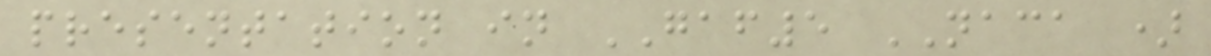presentation in GAF5 NACA )
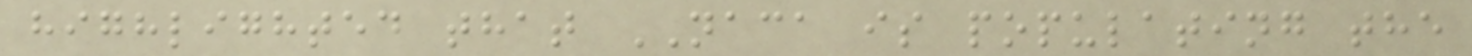highlighted that NACA is populating the
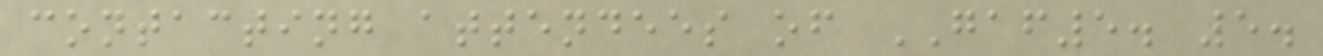contacting attendees of GAF5. 5.
